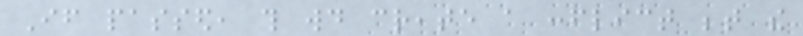If passed, this would create a conflict between the
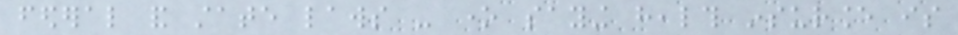federal and state laws - one saying health insurance is
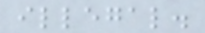illegal.
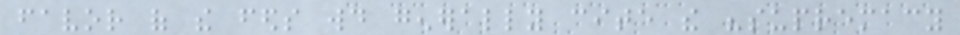favor of the feds would generally cite the "supremacy
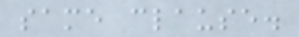same clause.
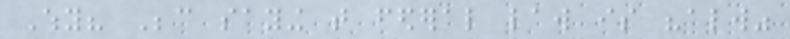Why? Because saying that federal law is "always"
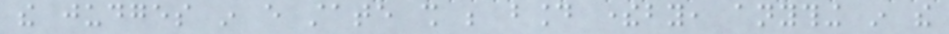the judges in every state shall be bound thereby, anything in the
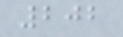202
